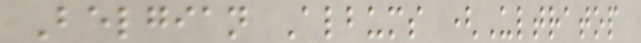Belgian Albums (Ultratop
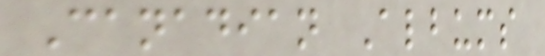Canadian Albums
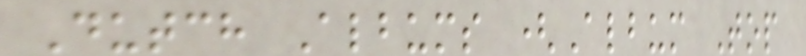Dutch Albums (Album Top
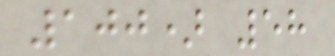100) 58
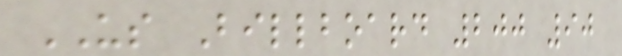US Billboard 200 90
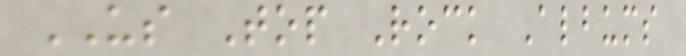US Top Rock Albums
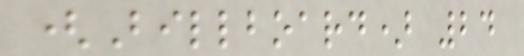(Billboard) 24
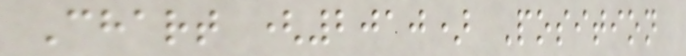Chart (2010) Position
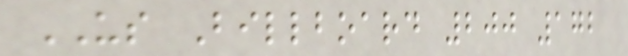US Billboard 200 172
